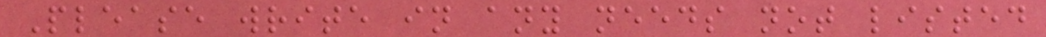Please write in any needs not listed
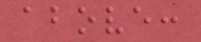above:
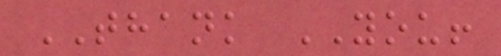THANK YOU!
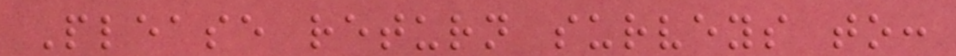Please return surveys to:
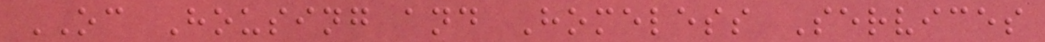OC Housing and Homeless Services
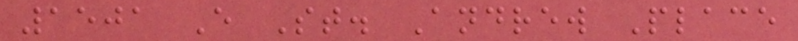1501 E St. Andrew Place
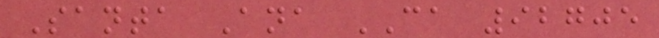Santa Ana CA 92705
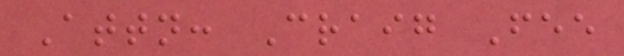Attn: Craig Fee
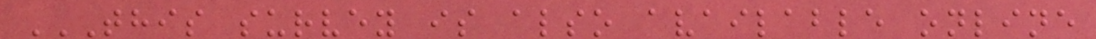THIS SURVEY IS ALSO AVAILABLE ONLINE
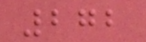272
